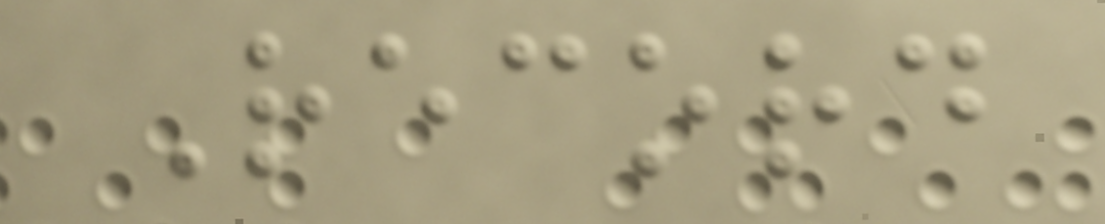Record
